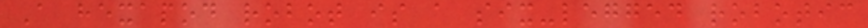A hexapod robot is a six-legged robotic
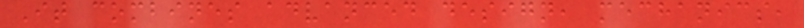It combines advanced design, mechanics,
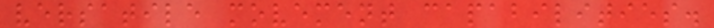versatile movement capabilities.
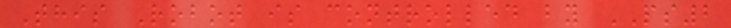This Robot is controlled by PS2
